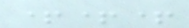+++
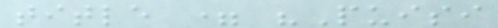title = "Puisi
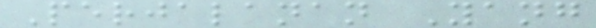Perjalanan Yang
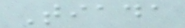Tiada
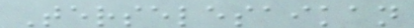Terselesaikan
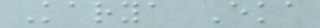Karya Eka
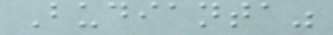Budianta"
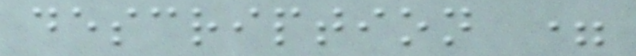description =
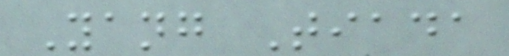Yang Tiada
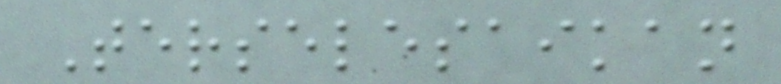Terselesaikan
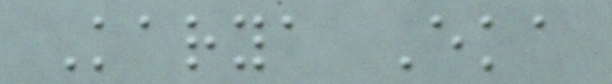Karya Eka
